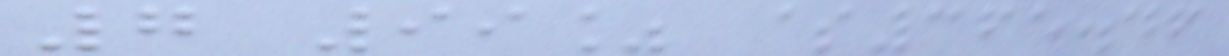7 99% $365.46
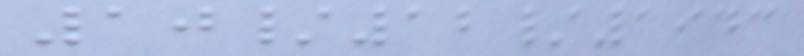10/12/1943
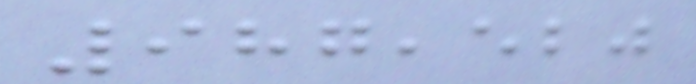987,520
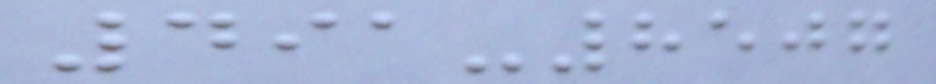491-8507
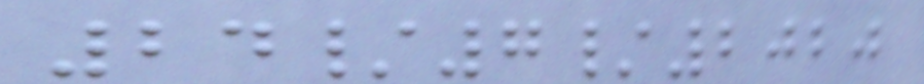24/7/2020
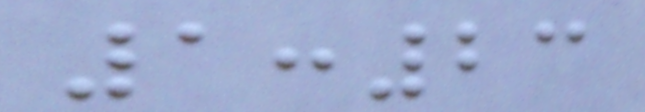1:23
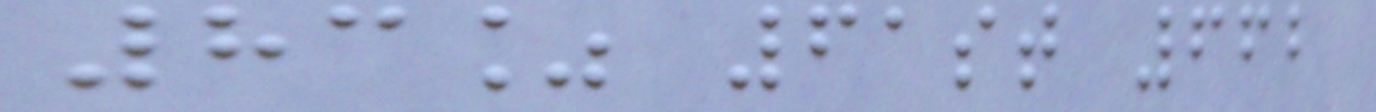83% 61st 662
